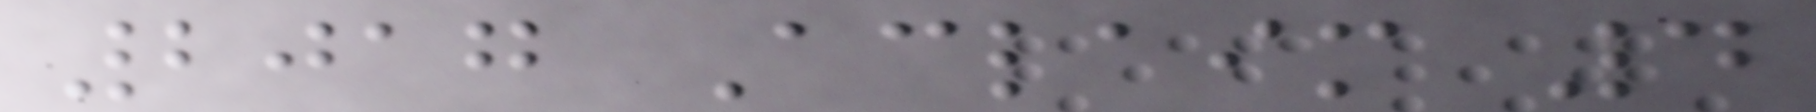2017 Aclaim 4
